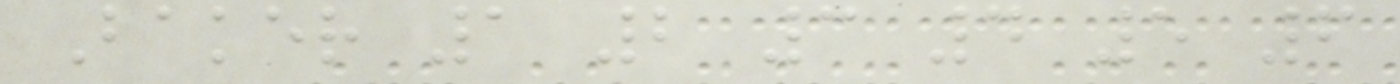Baker 1 2 3 4 5 6
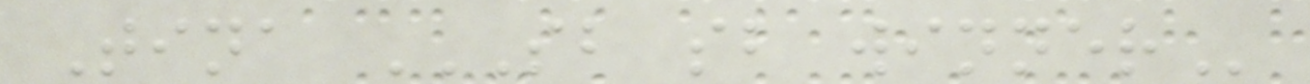Tina SB SB WINNER
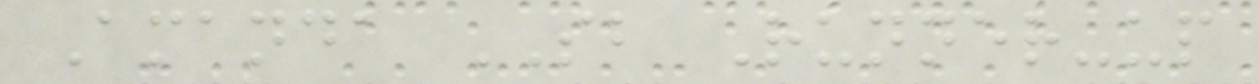Amanda SB Runner-up
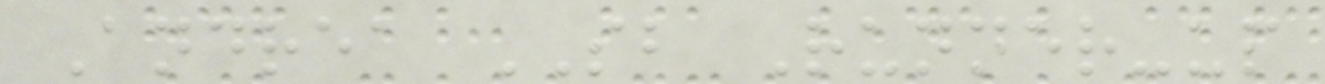Andrea SB Runner-up
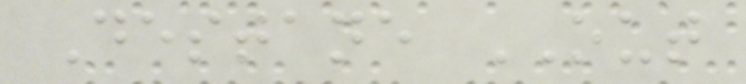Destane OUT
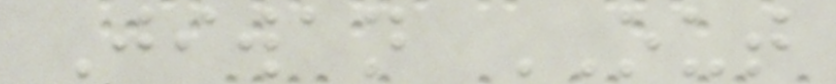Jiwan OUT
